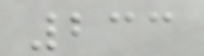233
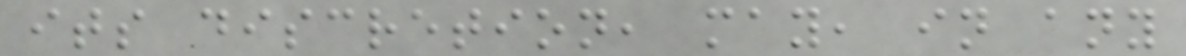its discretion, may, in any
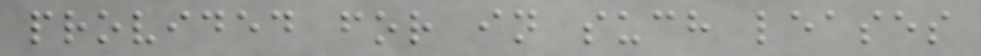provided for in such leases
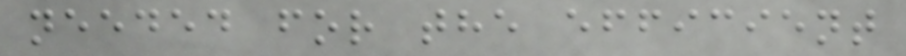needed for the efficient
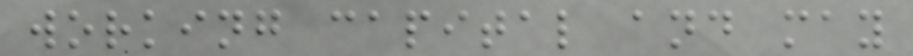working capital and may
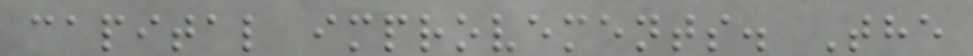capital improvements. The
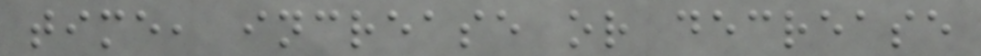time, increase or decrease
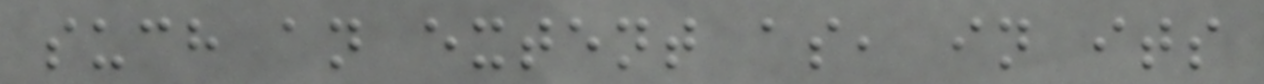such an extent as, in its
